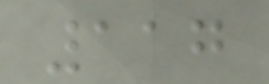117
